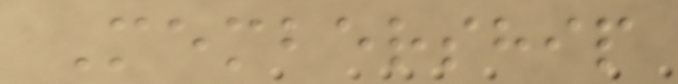Membership
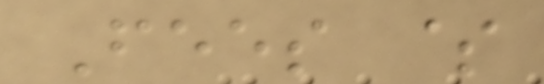Fees $
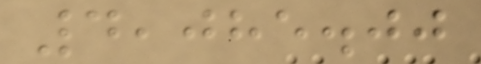4,085.00
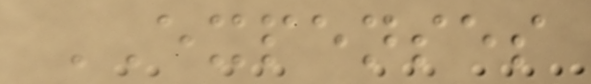EXPENSES
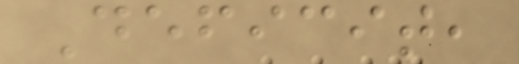Deficit,
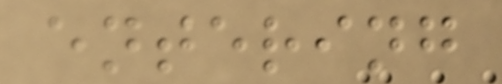entering
